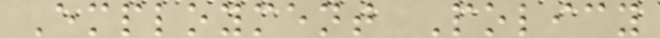Employment Policy
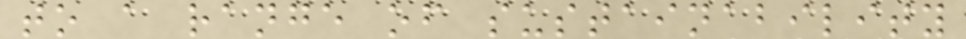to a range of sustainability
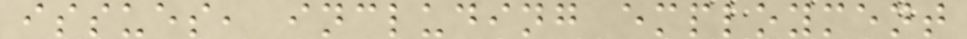issues, including employment
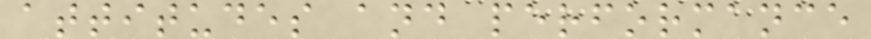attitudes and performance
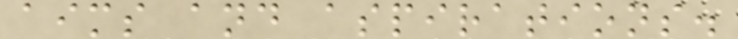aims and aspirations.
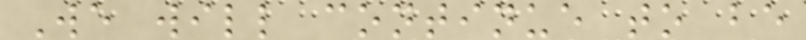We will continue to be
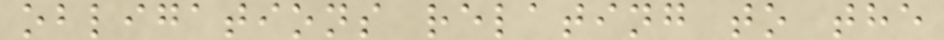obligations relating to the
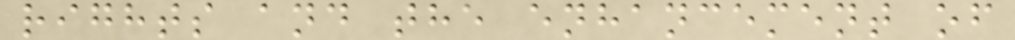rights and the enhancement of
